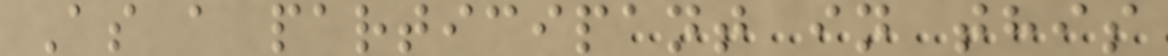As a participant in this
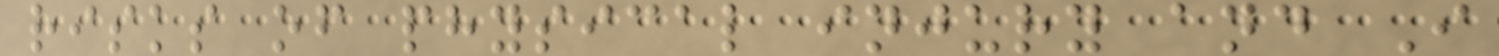risks of physical injury and I
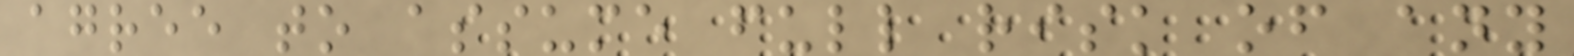agree to assume full risk of any
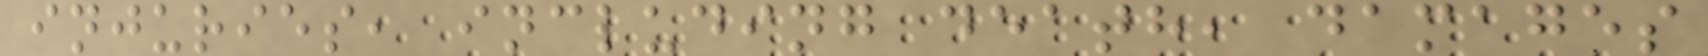injuries, including death, damages
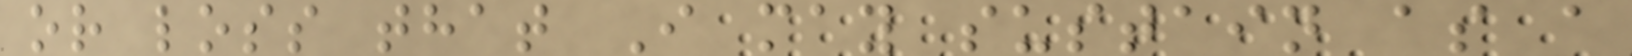or loss that I may sustain as a
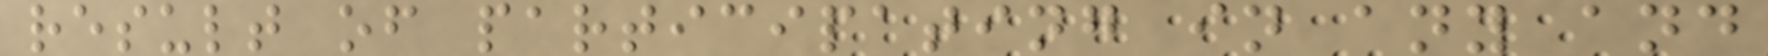result of participating in any and
